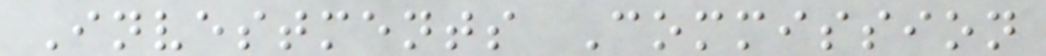Investments Commission
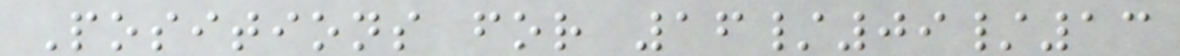Positions for 16/09/13
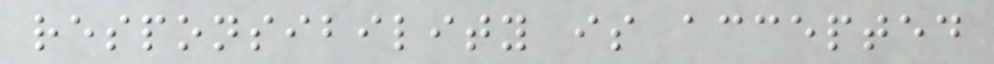responsibility is accepted
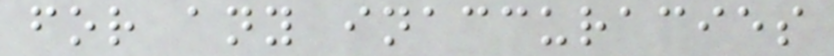for any inaccuracies
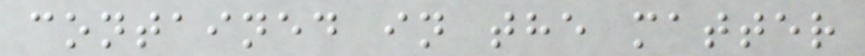contained in the matter
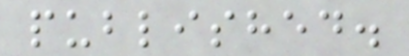published.
